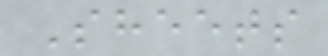Sheets
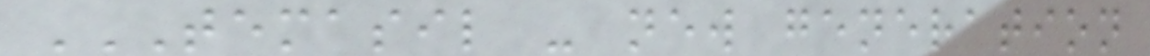TEMASIL - NEW GENERATION
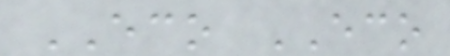ECO ECO
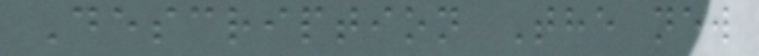Description The new
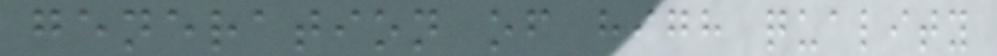generation of high quality
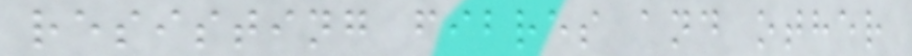resisting fibres and other
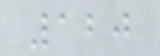120
